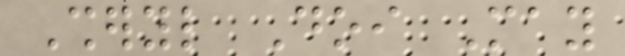Sheryl Doi May
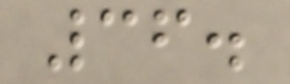36.
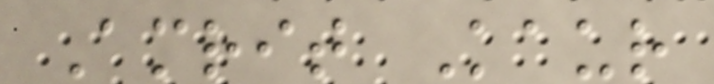Amrit Kaur
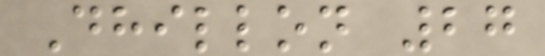Dhillon 27
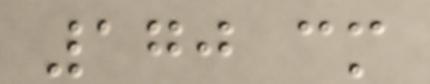170 cm
